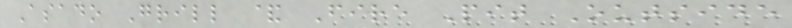Asado Grill & Fire Pit Outside
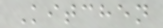Kitchen
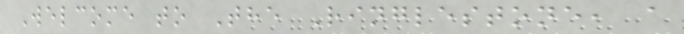Welcome to The Ringlestone, a
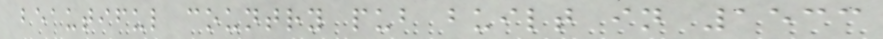beautiful country pub built in 1533
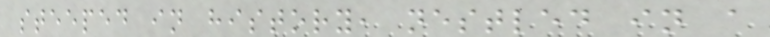steeped in history, nestled in a
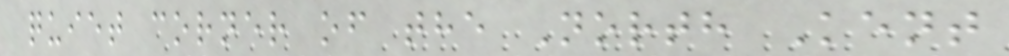quiet corner of the North Kent
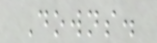Downs.
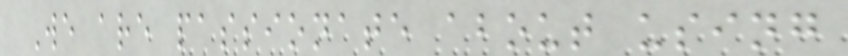We are passionate about using
